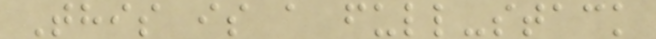This is a full-stack
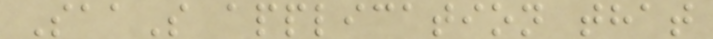SaaS application that
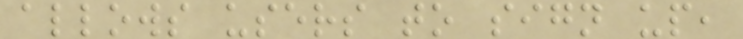allows users to sign up,
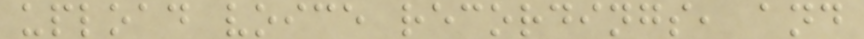upload voice recordings, and
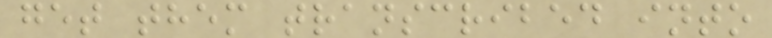get them transcribed into
